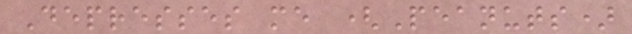Depresses me (Peanuts)
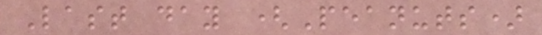Last day (Peanuts)
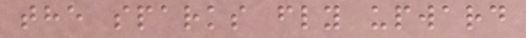the sparks fly upward
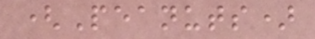(Peanuts)
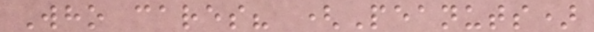Who cares? (Peanuts)
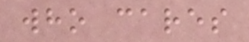who cares
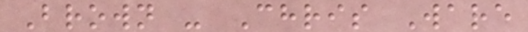Brown - Chris Ware
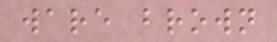ware brown
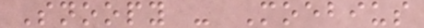Snoopy - Moebius
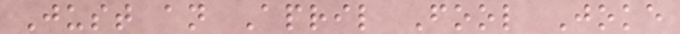Just an April Fool Joke
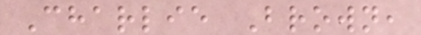Charlie Brown,
